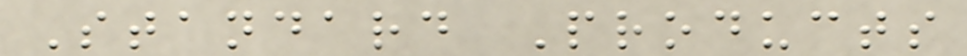Standard Products
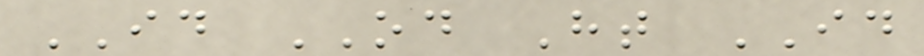ID OD Ht ID
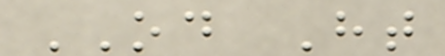OD Ht
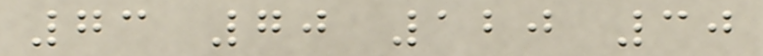73 70 120 30
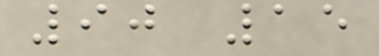90 15
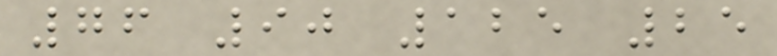76 90 125 25
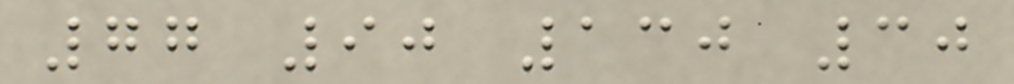77 90 130 30
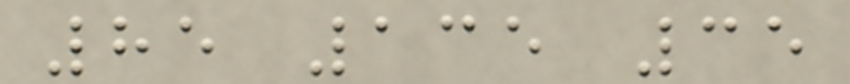85 135 35
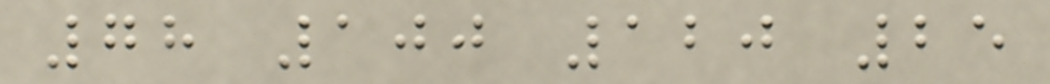78 100 120 25
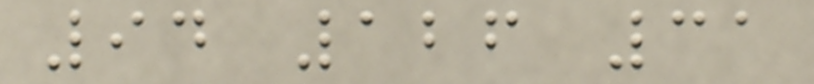94 126 31
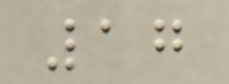17
